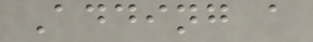Adding a
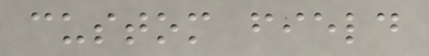custom field
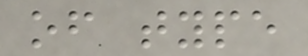of type
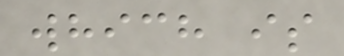which is
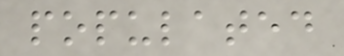populated
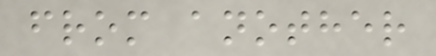from another
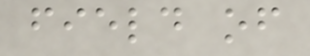field of
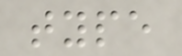type
